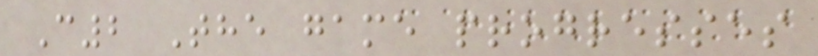C2 The game progresses
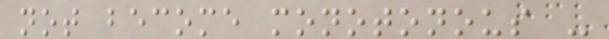not become monotonous -
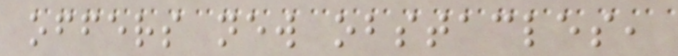offers new obstacles,
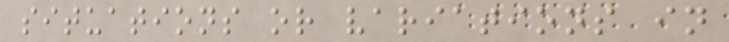situations or variations in
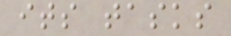its tasks
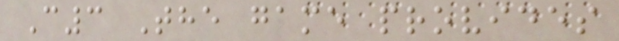C3 The game provides
